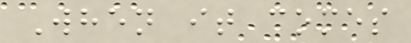When it comes
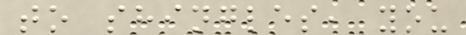to shingles, you
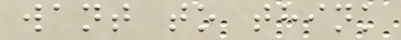want to think
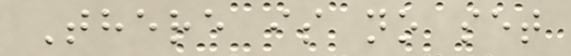There is no set
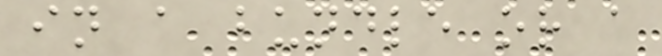in a bundle or a
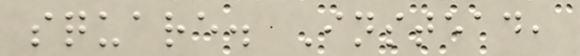square. Instead,
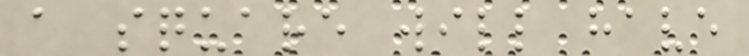a square will have
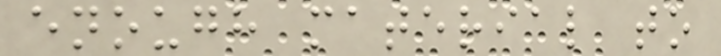enough material to
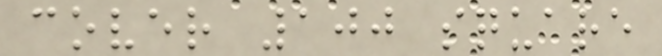cover 100 square
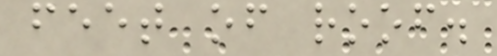feet of roof.
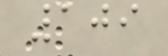109
